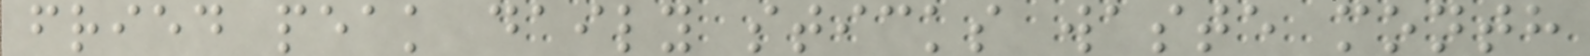fried peak daily sticks waste month
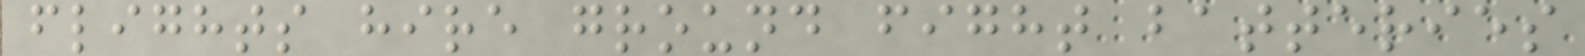flights hire ground fight batteries
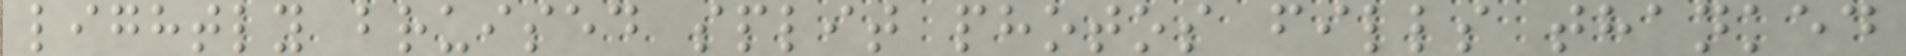lightly bruised split photos fills thanked
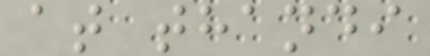at thandi
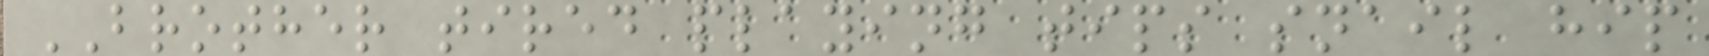BROTHER tired playing tips snail hip
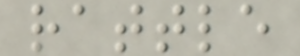rattle
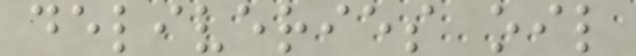deliveries oil
